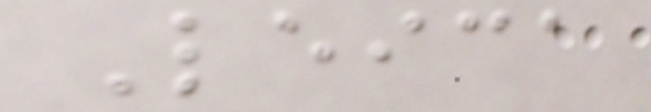Leica
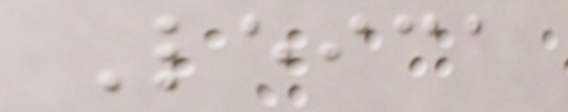Leica
